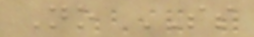No SS
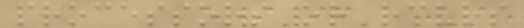processors or receivers
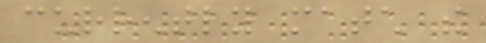currently match the
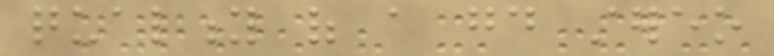quality of a good stereo
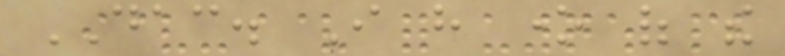DAC. I have one of the
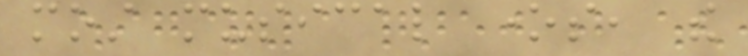most musical ones, the
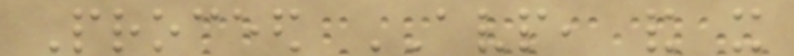Proceed AVP, and it
